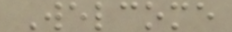Welcome
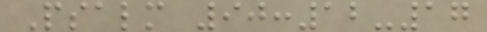Psalm 90:12-17
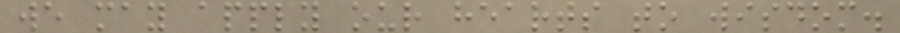we may apply our hearts to wisdom.
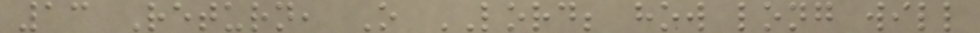13 Return, O LORD; how long will
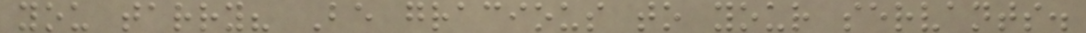you tarry? Be gracious to your servants.
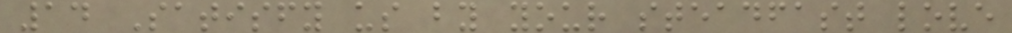14 Satisfy us by your steadfast love
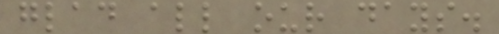glad all our days.
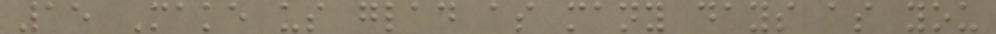15 Make us glad as many days as you
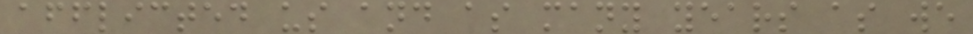afflicted us and as many years as we
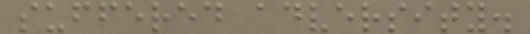suffered adversity.
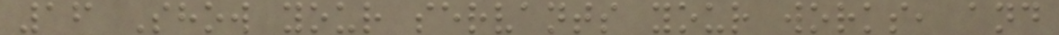16 Show your servants your works, and
